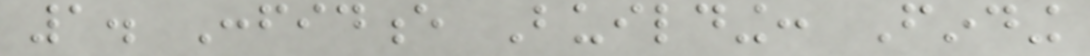1. Confidence Building: Finding
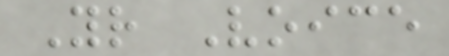Your Voice
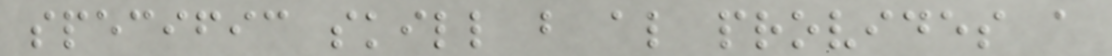specific skill but also provides a
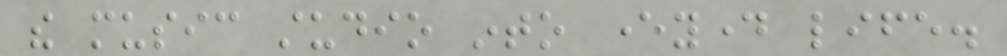the music studio into everyday life.
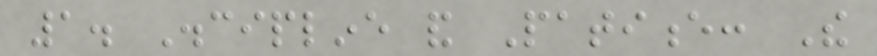1. Discipline and Patience: The
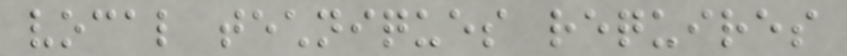vocal techniques requires
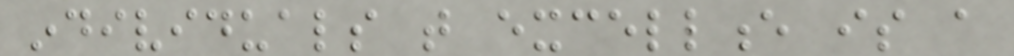individuals that excellence is a
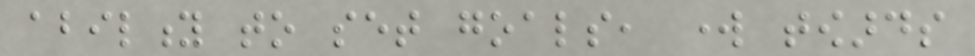ability to set goals, work towards
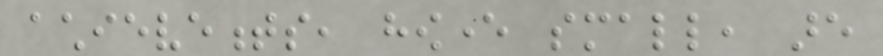achievements, however small, are
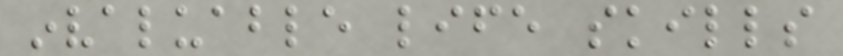invaluable life skills
